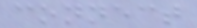connect
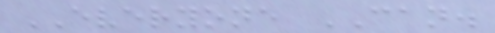EVERYONE CAN.
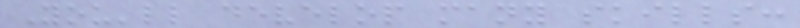You'll develop many skills:
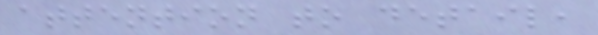attention to detail,
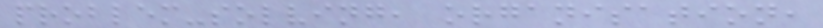problem-solving, organisation,
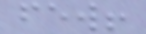few!
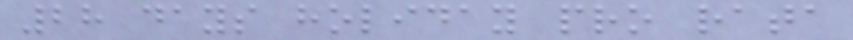28 days holiday pro rata
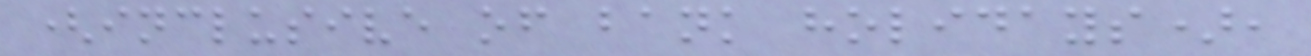(inclusive of bank holidays),
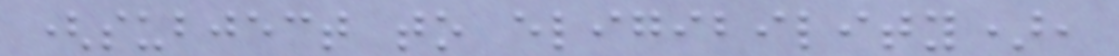(subject to eligibility),
